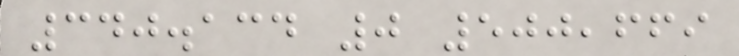340.134 0 500,669
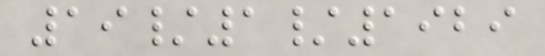19/1/1929
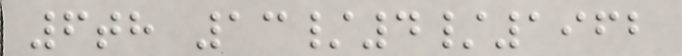6th 13/4/1962
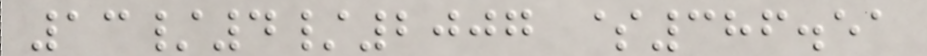13/4/2007 $386.51
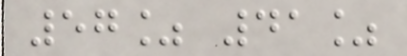57% 41%
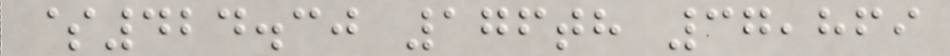$424.30 176th 37,869
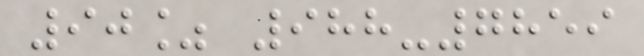90% 988-7859
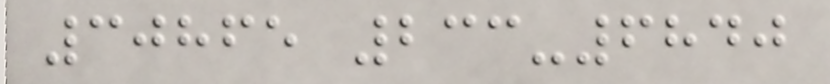30865 233-6840
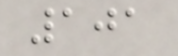101
